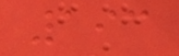193
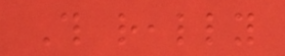This really
